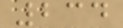234
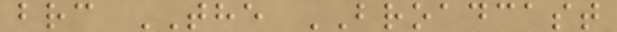brc THE BROADCAST
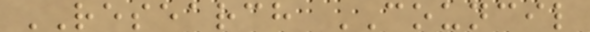RESEARCH COUNCIL
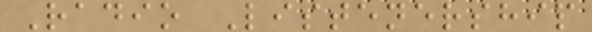Radio Listenership
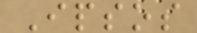Ipsos
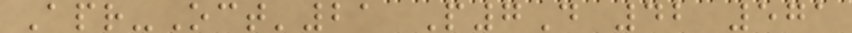Apr-Oct'21 P7D 42 571
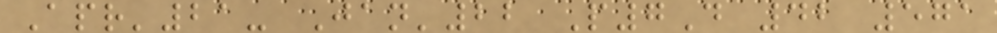Apr'21- Jan'22 P7D 42 571
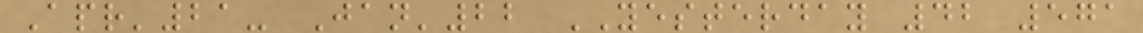Apr'21- Jan'22 YESTERDAY 42 571
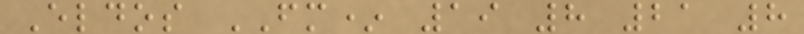Eldos FM* 19 8 21 8
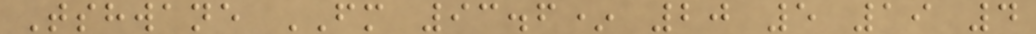Tshwane FM 93.6* 20 5 19 4
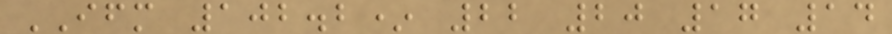IFM 102.2* 22 20 17 14
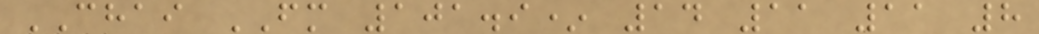CHAI FM 101.9* 14 11 11 8
